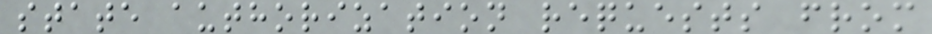state authorization requests from
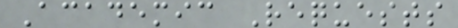Academic Requests
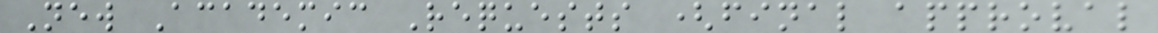New Academic Requests (final approval
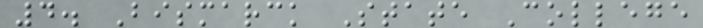4. Bismarck State College
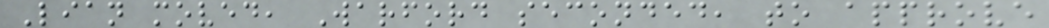Lian moved, Warford seconded, to approve
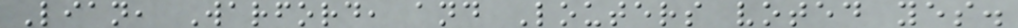Lian, Warford, and Louters voted yes.
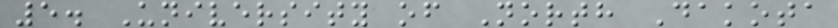5. University of North Dakota
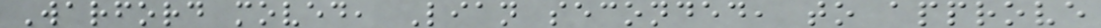Warford moved, Lian seconded, to approve
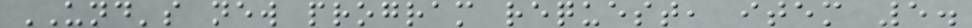UND's new program request, item 5.
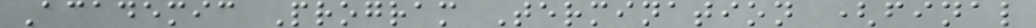Academic Program Termination (final
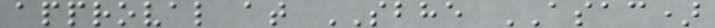approval at SBHE ASAC)
